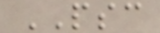PSC
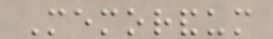Memorandum
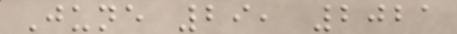June 29, 2021
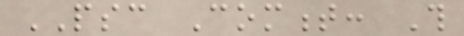PSC Comment: This
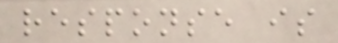response is
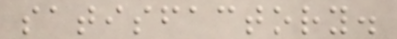satisfactory.
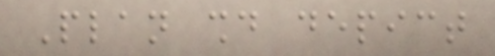Plan should depict
